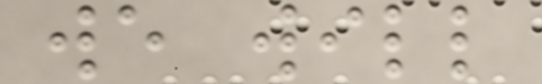we will
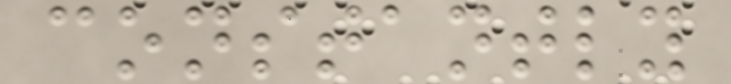constantly
